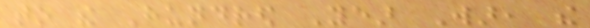to the Hundred Year War, the
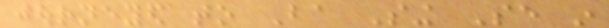journeyed to Ba Sing Se in
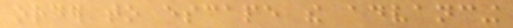order to escape the advancing
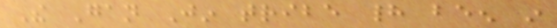The Gan Jin tribe had been in
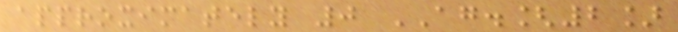approximately 0 AG.[2]
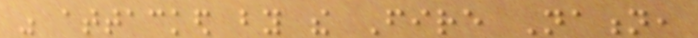was attacked by the Fire Nation,
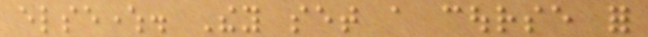elsewhere. They set a course for
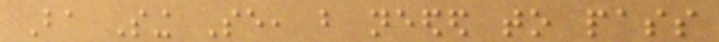Ba Sing Se, but needed to pass
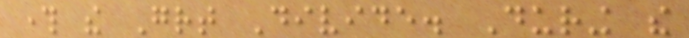through the Great Divide. During the
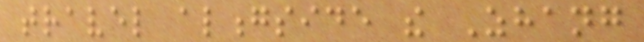travel alongside the Zhang
